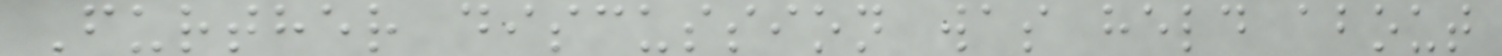Further discussion was held about
